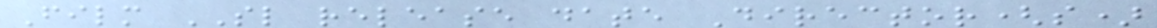Film SL release date Director(s)
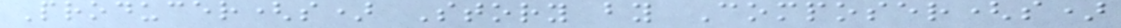Producer(s) Story by Composer(s)
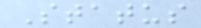Status
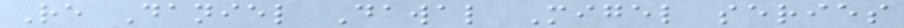Re Daniel Dawal Migel series
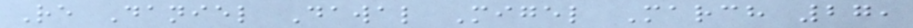Re Daniel Dawal Migel March 27,
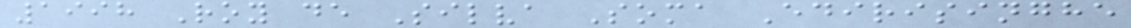1998 Roy de Silva Soma Edirisinghe
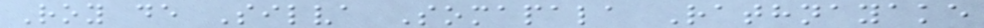Roy de Silva Somapala Rathnayake
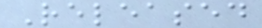Released
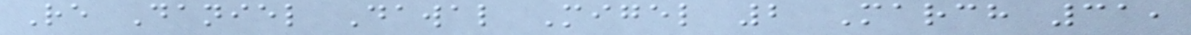Re Daniel Dawal Migel 2 March 31,
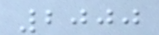2000
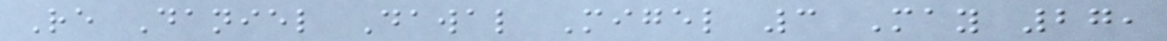Re Daniel Dawal Migel 3 May 27,
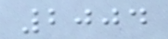2004
